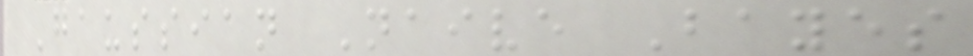Gaussian Naive Bayes
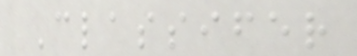Classifer
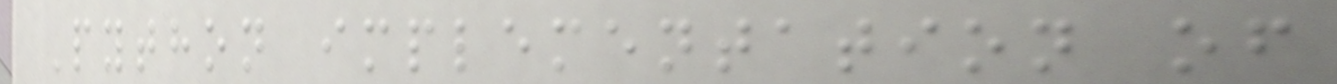Python implementation of
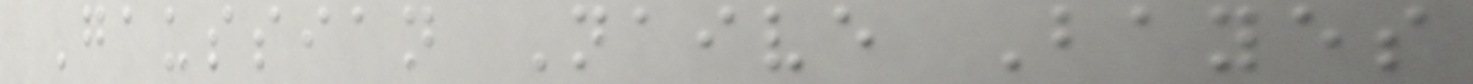Gaussian Naive Bayes
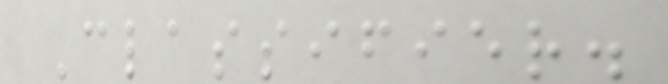Classifier.
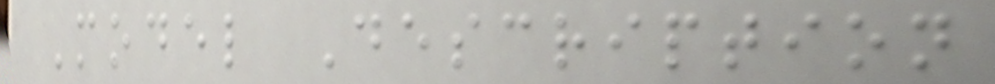Model Description
